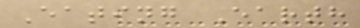Eating Earth
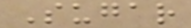Sugar
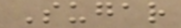Sugar
